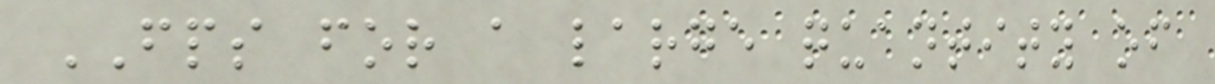FPS for a large quantity of
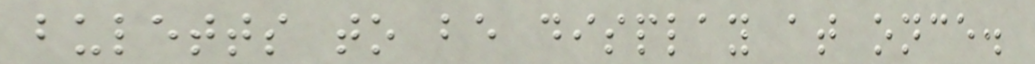buletts to be display at once.
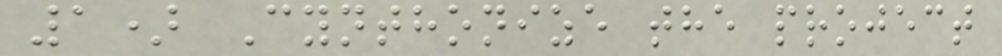1) Cynthonize the project
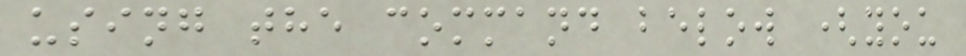using the command below (you
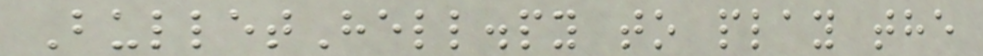BulletHell.py to play the
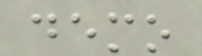demo
